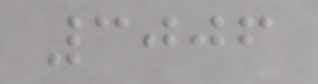3006
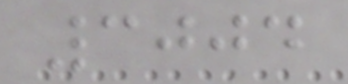3004
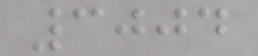3004
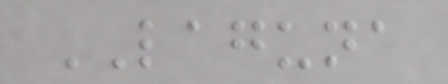LAGUNA
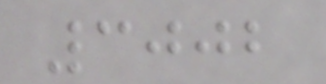3002
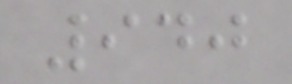940
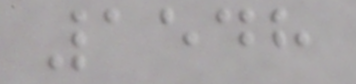1548
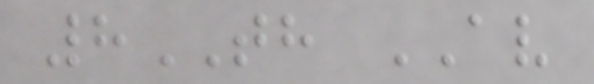8TH AV
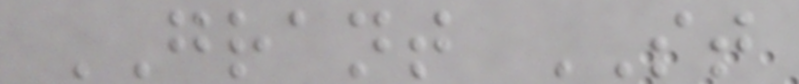GRANT ST
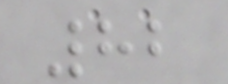82
